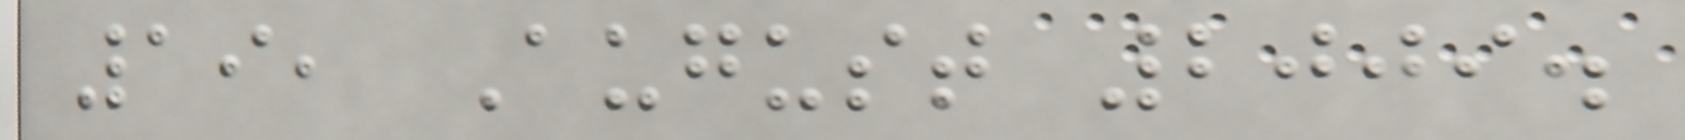19, August 2009.
